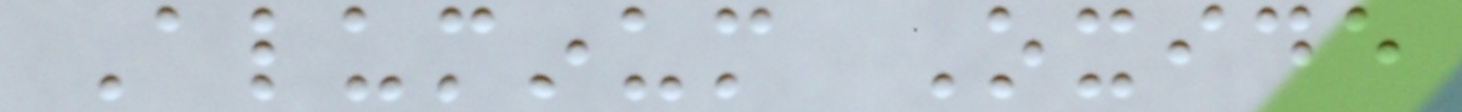Aluminum Oxide
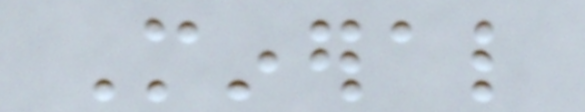Mineral
